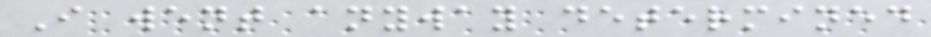I went anyway determined
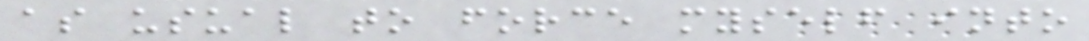as usual to force myself into
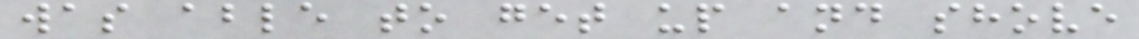was able to get up and shove
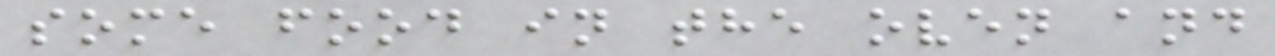some food in the oven and
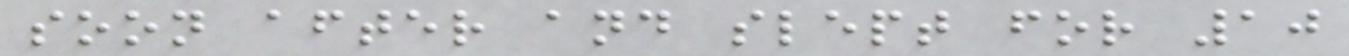soon after and slept for 10
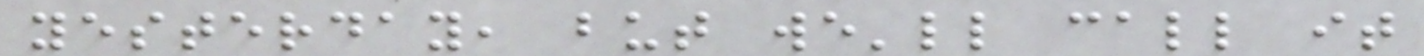yesterday, but we'll call it
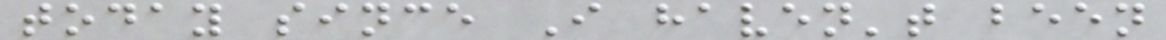today since I haven't been
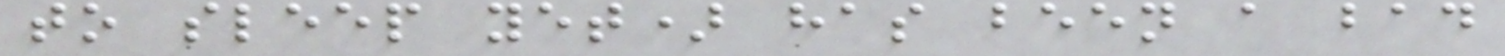to sleep yet) has been a bad
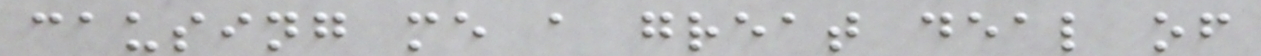causing me a great deal of
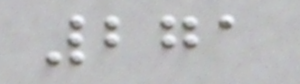271
